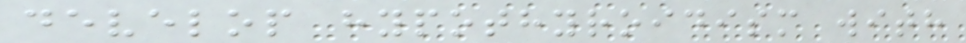develop hypothyroidism with
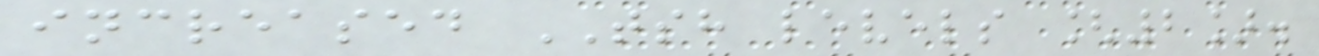increased TSH levels [2].
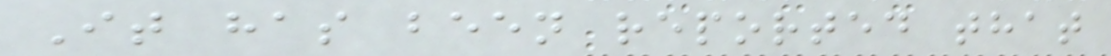It has been reported that
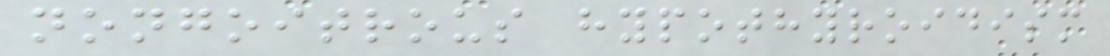nongoitrous hypothyroidism
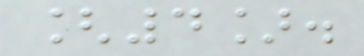[4].
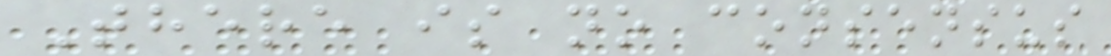There is no consensus
